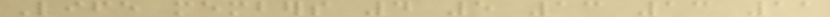Life members 4 5 13 13 11
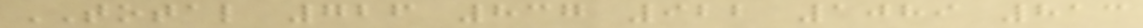TOTAL 726 837 922 1089 813
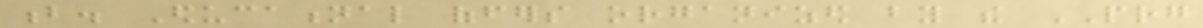b. Educational offers organized by the PRG
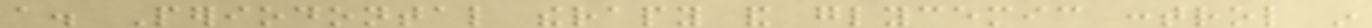a. Periodontal therapy and glycemic control in
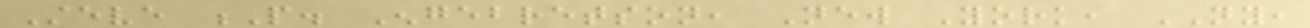Steve P. Engebretson, New York, NY,
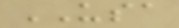USA
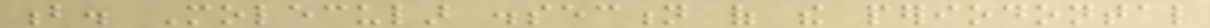b. Molecular dissection of the periodontal
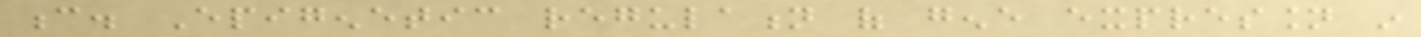c. Epigenetic regulation of gene expression in
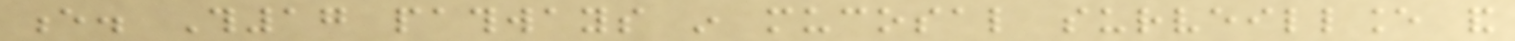e. Th17 pathways in mucosal surveillance and
